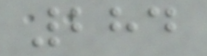284
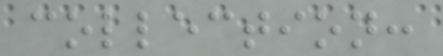collection:
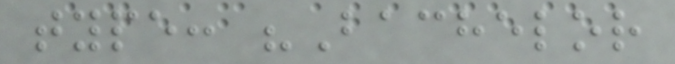type: "Bachelor
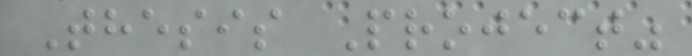Thesis Project"
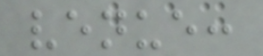venue:
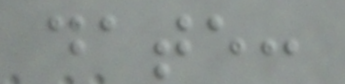date:
